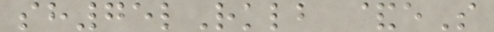sh75lRklb &eS
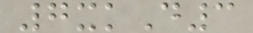7xkD3
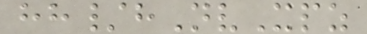hh/hNvXpz
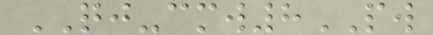QJ-cmw8PW
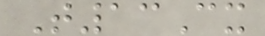T13Cx
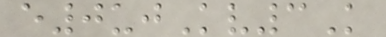e0ujKv3K
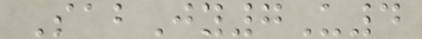SabJy7U4
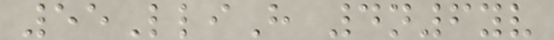55LliH 4n6yv
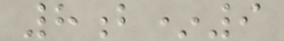8b*9
